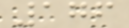176
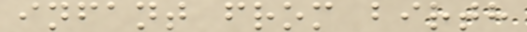infant from birth
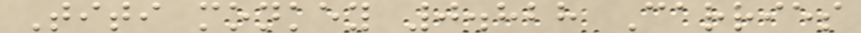Titi monkey 0.828 Carries
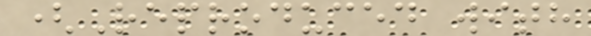(Reproduced with
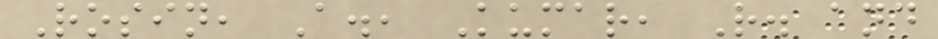Rosin, A., Kumar, R. and
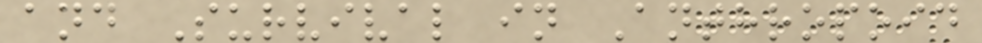and Survival in Anthropoid
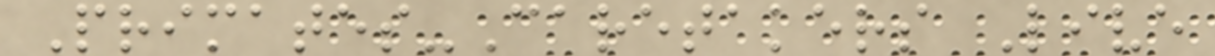Primates-Caretakers Live
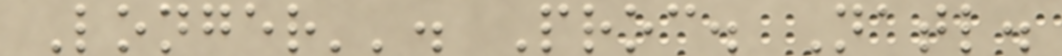Longer''. Proc. Natl.
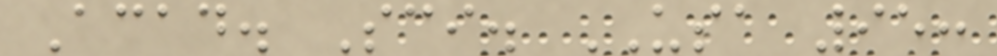Acad. Sci. USA 95:
